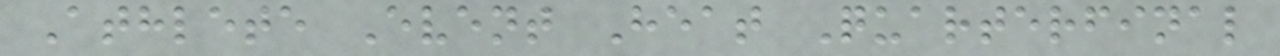Athlete Event Heat Quarterfinal
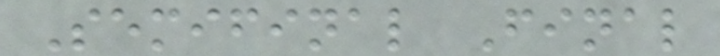Semifinal Final
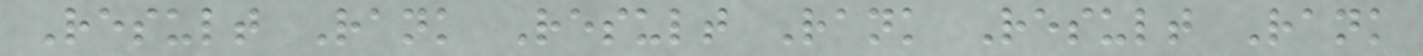Result Rank Result Rank Result Rank
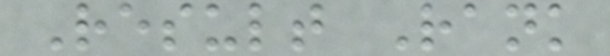Result Rank
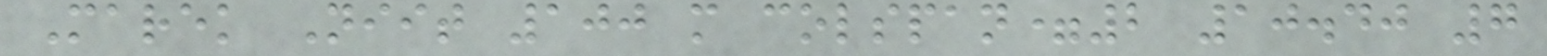Marek Niit 100 m colspan=2 10.40 7
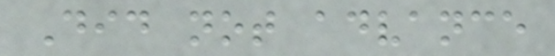Did not advance
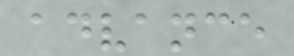advance
